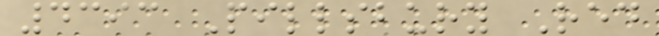4393 Pillsbury Red
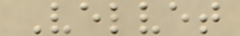Velvet
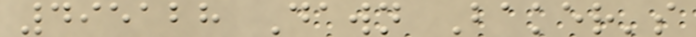495128 Dawn Baker's
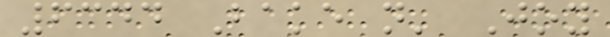6344 Bake n' Joy
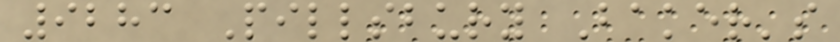9283 Pillsbury Baker's
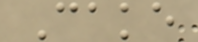Cake
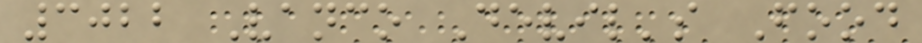3022 Vanco Devil's Food
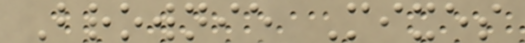Brownie Mixes
